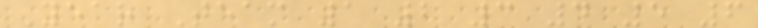Year Team 1 2 3 4 5 6
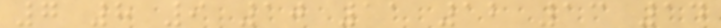7 8 9 10 11 12 13 14
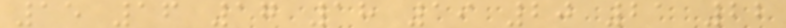15 16 17 18 19 20 21 22
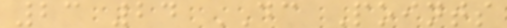23 24 DC Points
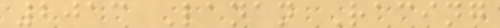2013 Lanan Racing
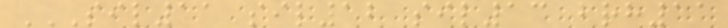SIL11 SIL12 SIL13 BRH11
